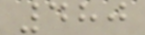480
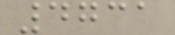4731
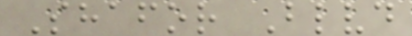Shafor Blvd
